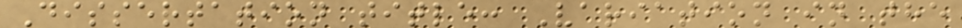Dissertation title: Variation in the
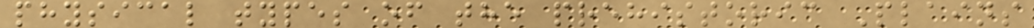physical types of the prehistoric Plains
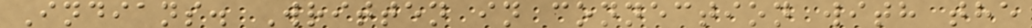Indians. Written in connection with the
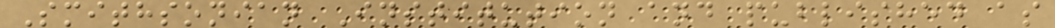Smithsonian Institution and published as
